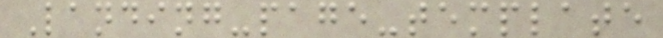Landing-page-template
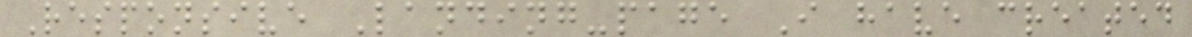Responsive Landing-page I have created
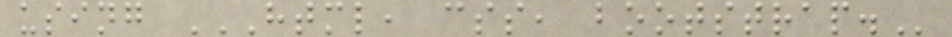using HTML, CSS, BOOTSTRAP.
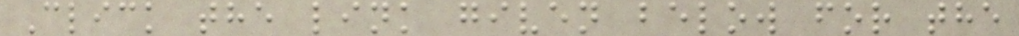Click the link given below for the
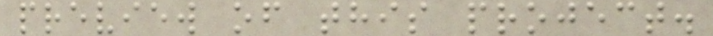preview of this project.
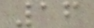16
